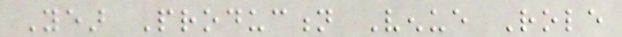Year Production Venue Role
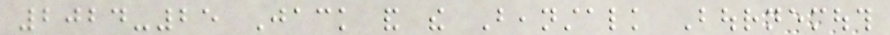2024-25 Jack and the Beanstalk Bournemouth
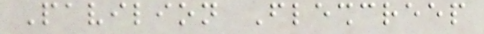Pavilion Fleshcreep
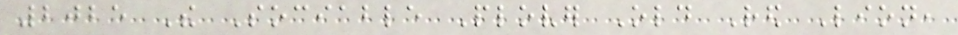2025 The Sociable Plover Old Red Lion,
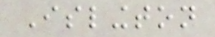Islington
